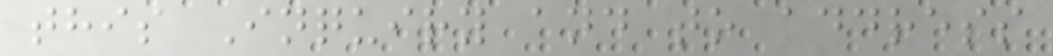this Inquiry and to address
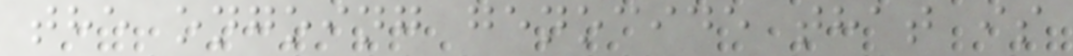the ongoing genocide that is
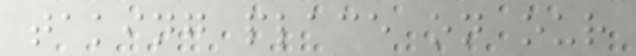taking place on our
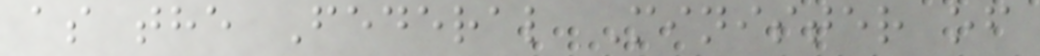as the Federal Minister of
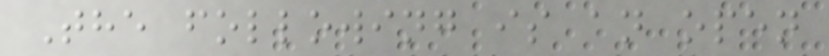The following is an open
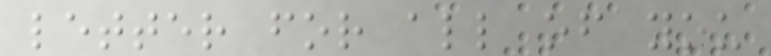letter for all of you
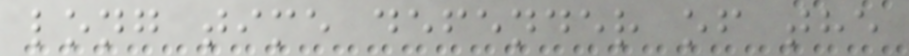long time defender of the
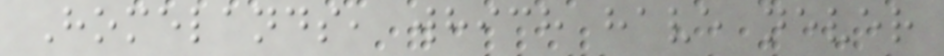Homelands, which have never
